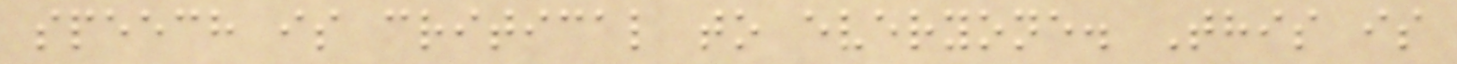speech is critical to everyone. This is
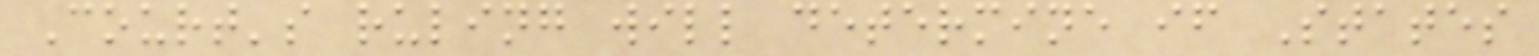Court's ruling will determine if States
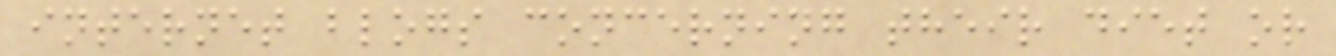internet blogs concerning their diet or
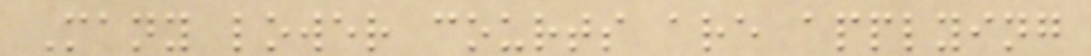Many lower courts are applying
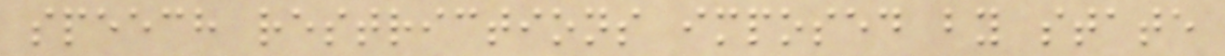speech restrictions imposed by state
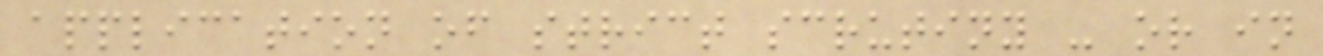application of strict scrutiny - or in
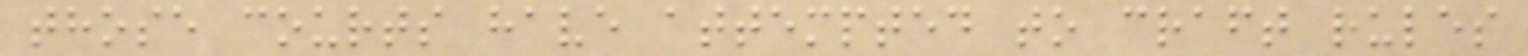those courts have attempted to craft rules
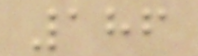186
